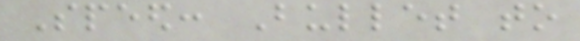Speed: Bullet to
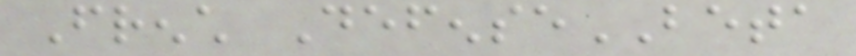French DefenseBETA
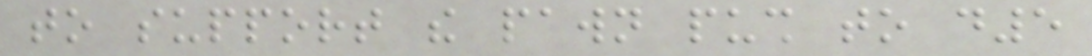to support the pawn push to d5
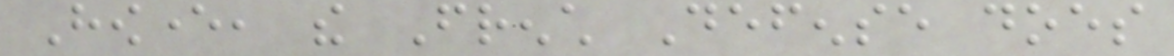However, the French Defense does
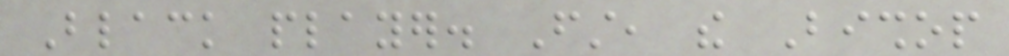Black player. First, the Bishop
